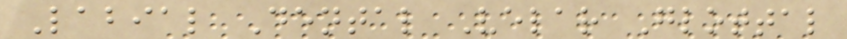Labial Dental Velar Glottal
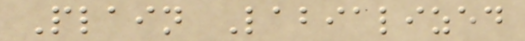Plain Labialized
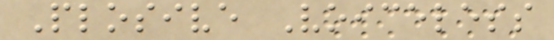Plosive Voiceless
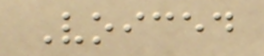Voiced
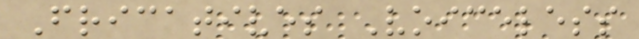Fricatives Voiceless
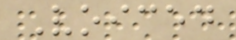Voiced
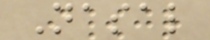Nasal
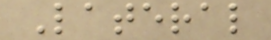Lateral
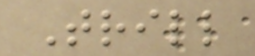Trill
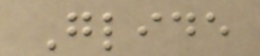Glide
